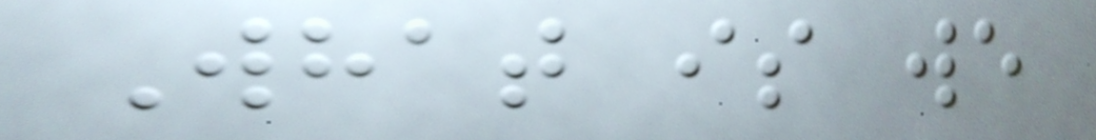What is we
